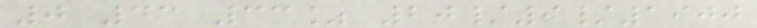0 43 33% 20/9/1900
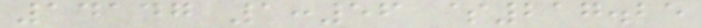14147 1:56 $217.25
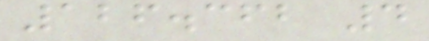126.362 4
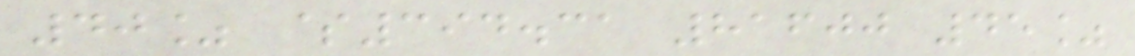40% $394.31 81600 45%
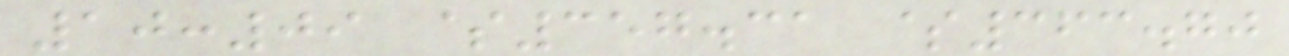10:09 $357.31 $363.70
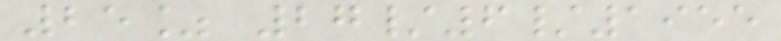25% 27/6/1955
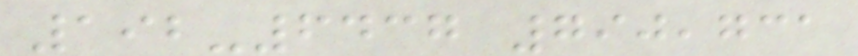192-6437 790,731
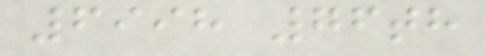6998 76th
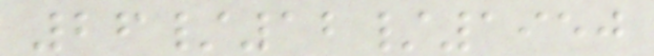26/12/1950
